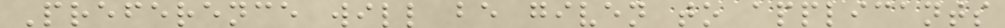Preference will be given to applicants
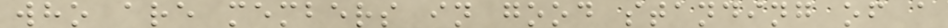who are members in good standing of a
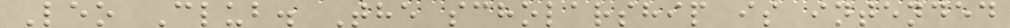Leo Club. The scholarship is intended
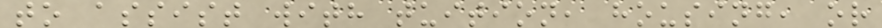to assist with tuition, housing, or
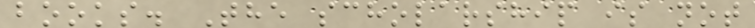books. The scholarship is not
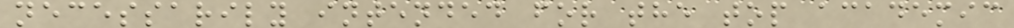necessarily intended for the top academic
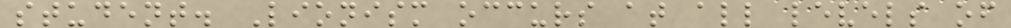student. Lionism occurs at all levels of
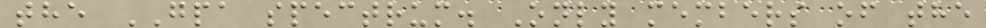the GPA spectrum. Only members of the
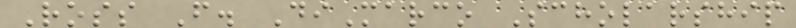Ross F. DiMarco Scholarship
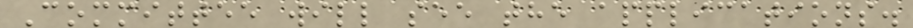Committee will see the applications.
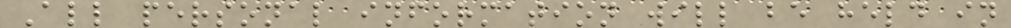All personal information will be held in
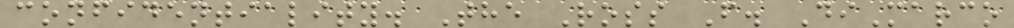confidentiality. The Ross F. DiMarco
